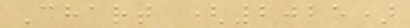Chart (2025)
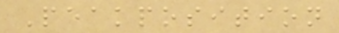Peakposition
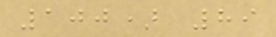100) 89
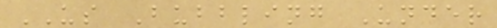US Bubbling Under
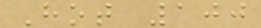Hot 100
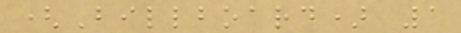(Billboard) 1
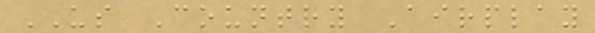US Country Airplay
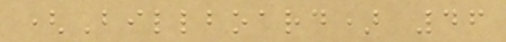(Billboard) 46
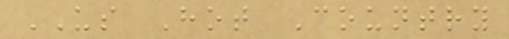US Hot Country
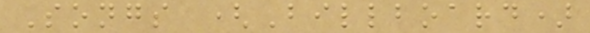Songs (Billboard)
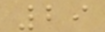29
